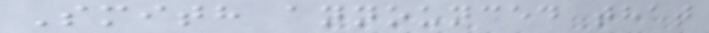Smith announced that
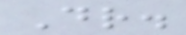Dr.
